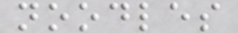noodles
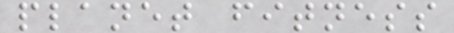planet fitness
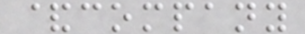&company
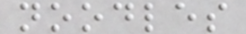noodles
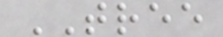TREE
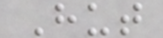Hut
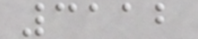3112
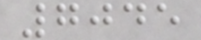7045
